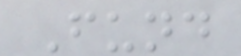Fund
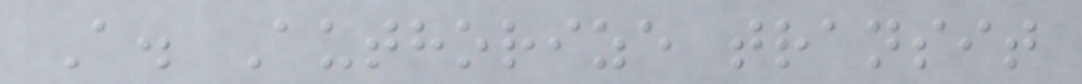A. Authorize transit
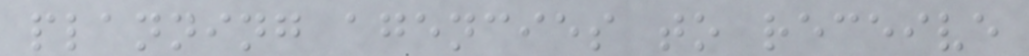planning agencies to receive
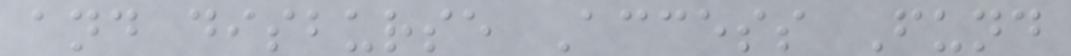and disburse Access Fund
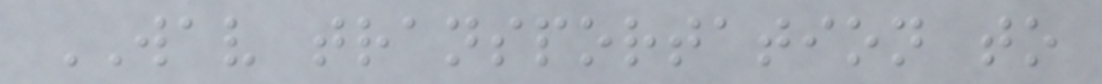WAV transportation to
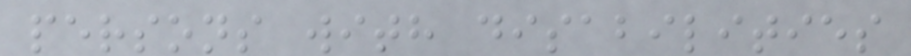persons with disabilities
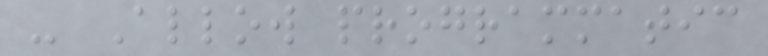- Allow programmatic
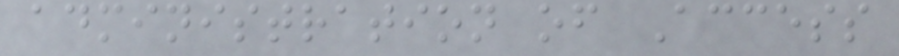administration of Access
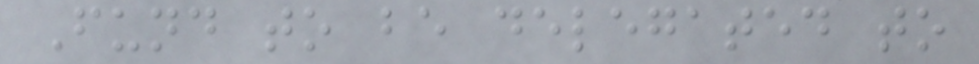Fund to be delegated to
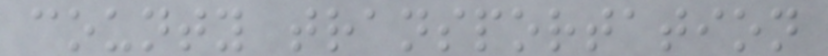county transportation
